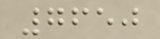7650
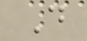D
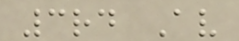3rd Av
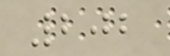202
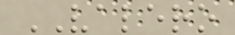VALERO
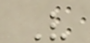V
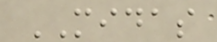MIDAS
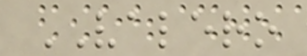VALERO
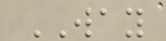WAY
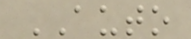AUTO
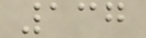137
